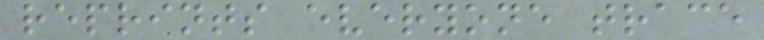reprints everyone trace
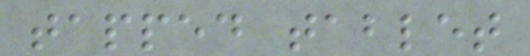tapped tablet
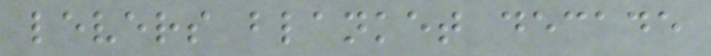levers blanket decade
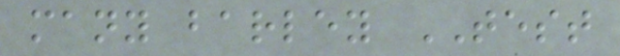many barley TEST
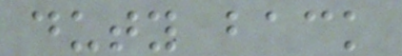duty back
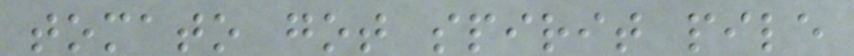tomato got spirit pile
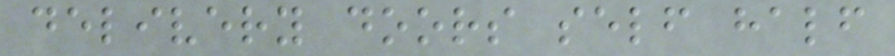delivery doors self half
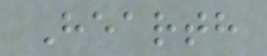Hearth
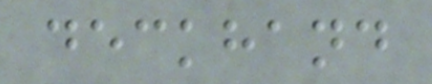deckhand
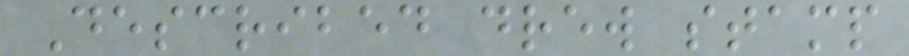Described drew stamp
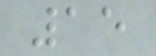15
